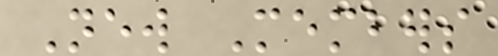New Members
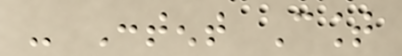- Content Count
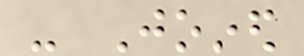- Joined
